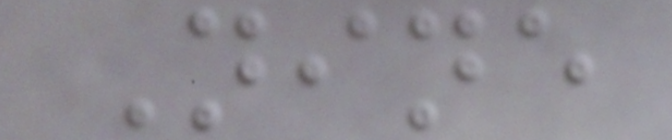Nine
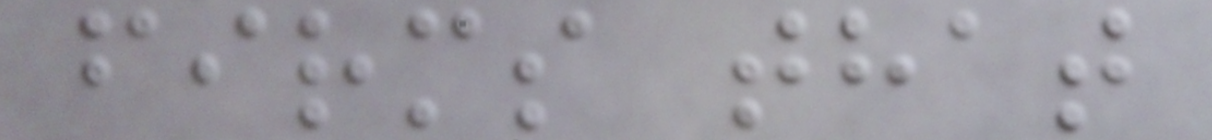firms that
